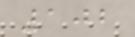102
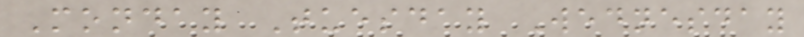Monday Tuesday Wednesday
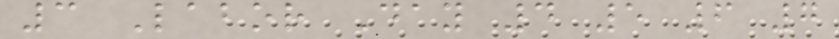3 Labor Day 4 5 6 7
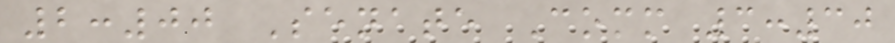2:00 Senate Comm 3:30
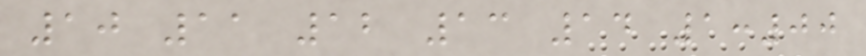10 11 12 13 14 1:00
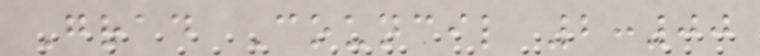Grad Council 2:00
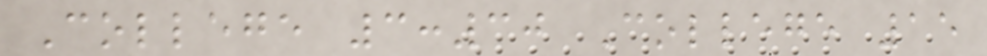College 3:30 College 15
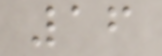16
